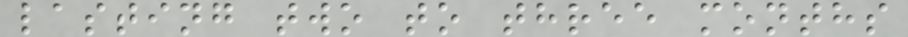lasting two to three months
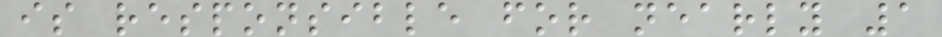is responsible for nearly 1
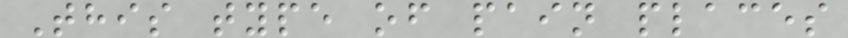This type of pain places
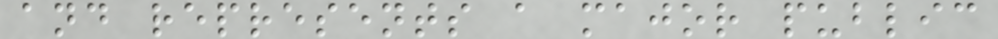and represents a major public
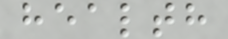health
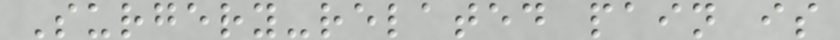Surgery-related pain is
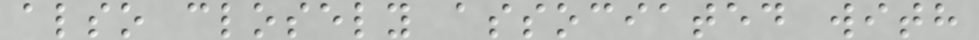also closely associated with
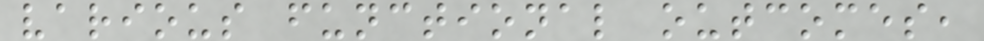various functional outcomes,
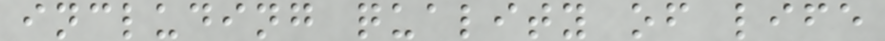including quality of life
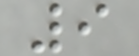9
